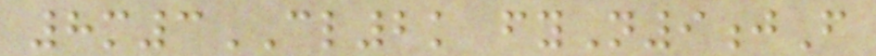8m3CL2k fyN9jF
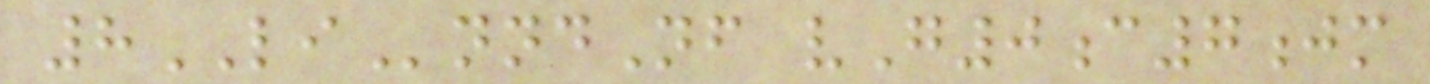8LInndNf vG0c7jm
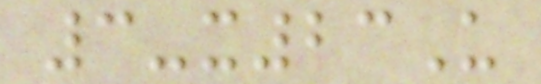3-x23U
